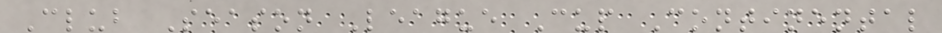Club Season League Cup Continental
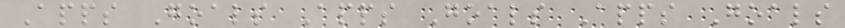Apps Goals Apps Goals Apps Goals
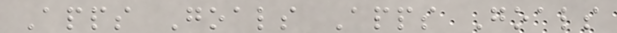Apps Goals Apps Goals
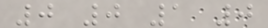0 0 1 0
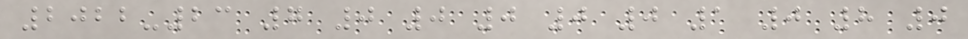2022-23 7 0 0 0 0 0 1 0 8 0
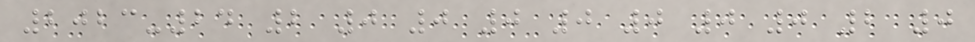2023-24 2 0 0 0 0 0 0 0 2 0
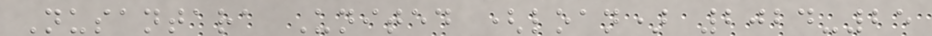Nusantara United (loan) 2024-25
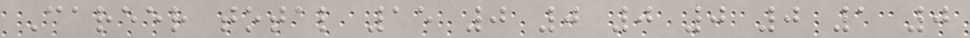Career total 15 0 0 0 0 0 1 0
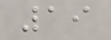19
